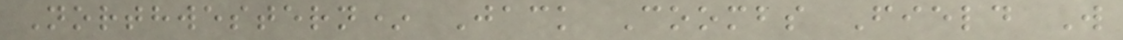Northwestern* Jack Coombs Field W
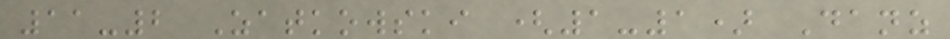11-2 Zatkowski (1-1) Danz
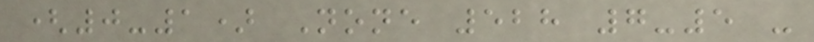(0-1) None 528 7-5 -
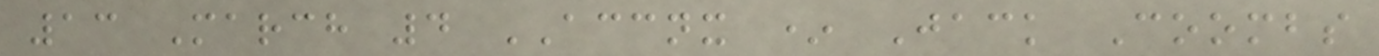13 March 4 ACCNX * Jack Coombs
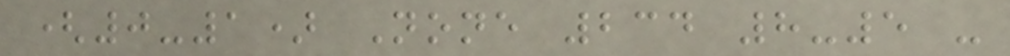(0-1) None 234 8-5 -
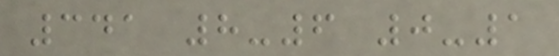341 8-6 0-1
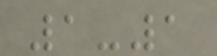1-1
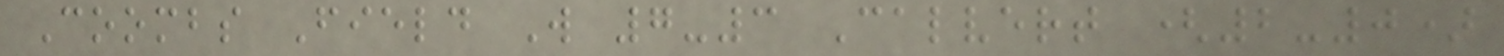Coombs Field W 7-3 Calvert (2-0)
